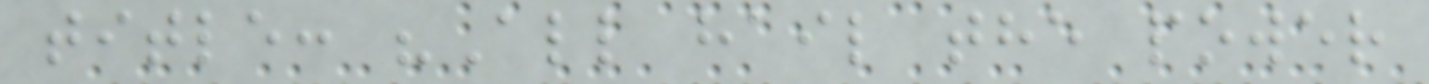title: "All hail the power
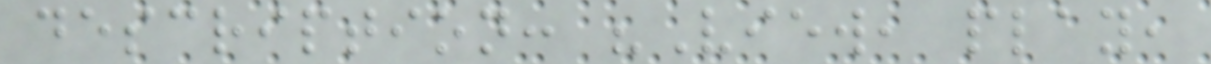description: "View, play,
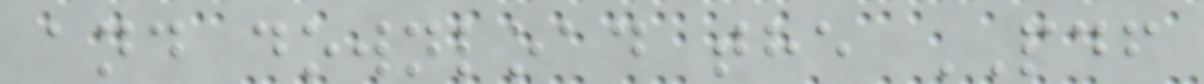and download the PDF
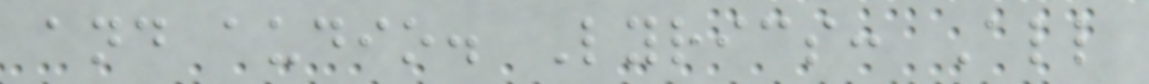and audio. Lyrics: All
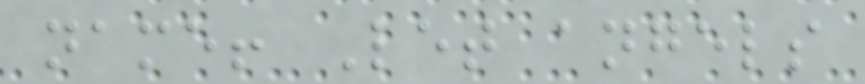name! Let angels
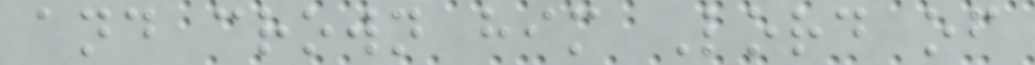and crown him Lord of
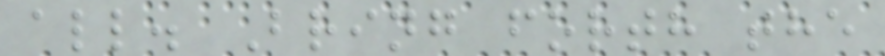all. Bring forth the
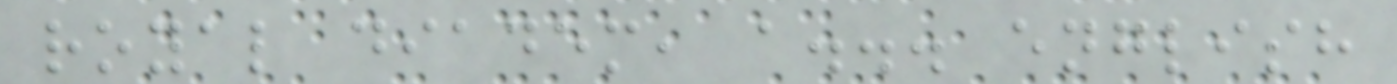royal diadem, a... english
